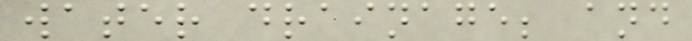water drainage; and
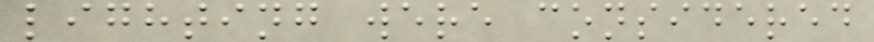lighting were considered
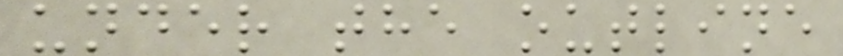under the outline
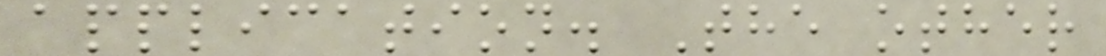application. The other
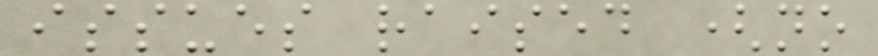issues raised (no
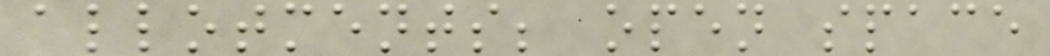allotments; open space
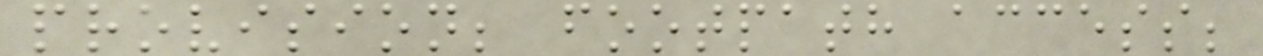provision; footpath access;
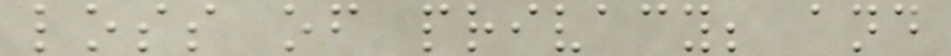loss of privacy; and
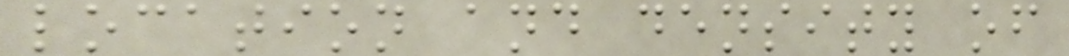location and density of
